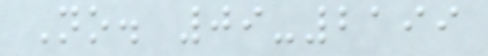No. 09-2199
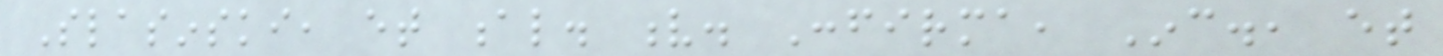Slasinski, et al. v. Confirma, Inc., et
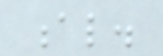al.
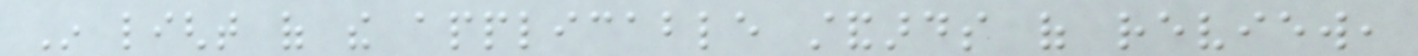In light of the applicable standards of review,
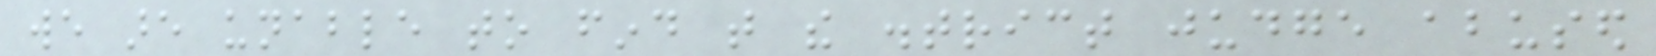we are unable to find that the district judge abused
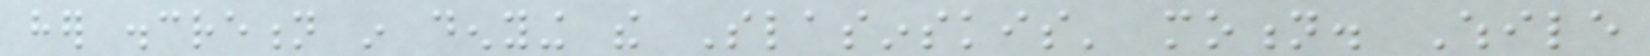her discretion in denying the Slasinskis' motion. While
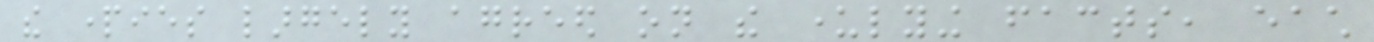the parties largely agreed on the underlying facts, each
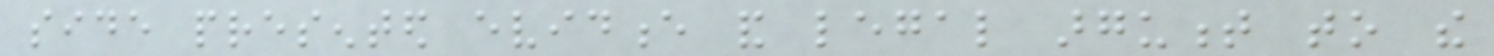side presented evidence and legal argument to the
